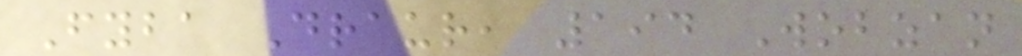Fyba Draur, 194 Wobzan
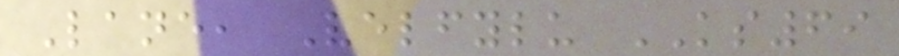Lane, Velfylu KS69
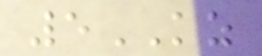5KZ
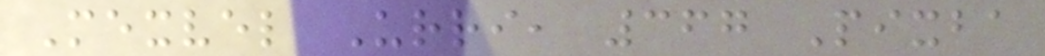Mexvel Urri, 367 Pixba
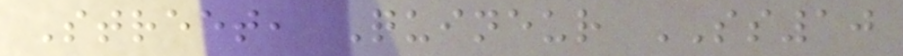Street, Quineur SS10
